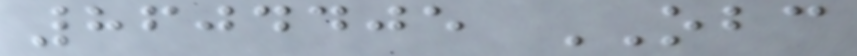8604405 OBC
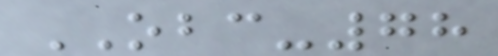OBC-78
